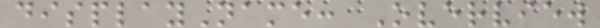displayName: Overview
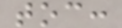toc:
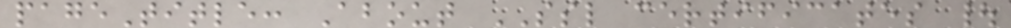pageTitle: About SSL certificates |
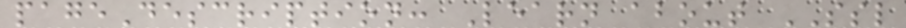pageDescription: Learn about SSL
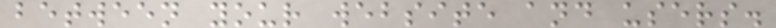between your website and users.
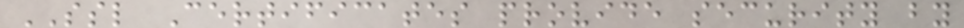SSL Certificates provide security by
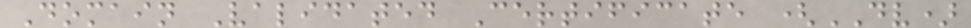Domain Validated Certificate (DV)
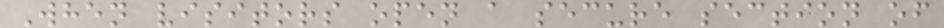When visitors open a secure section of
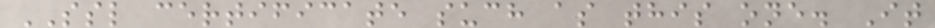SSL certificate such as this one. It
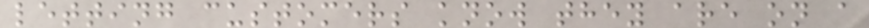letting customers know they are on a
